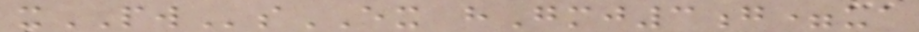xPWsEX hGmj3g=ua
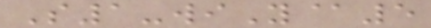S1-wiY@5
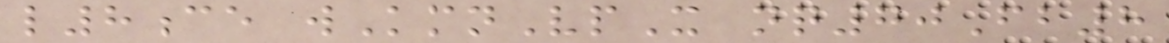l8ce wKmnVpX nq70Fb8
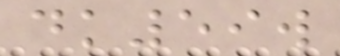dk59w
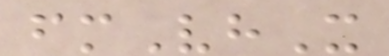fmVhX
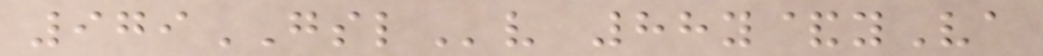979GSLv 88y&yVa
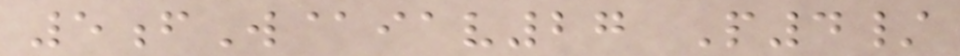5fW@iav27 P4/
